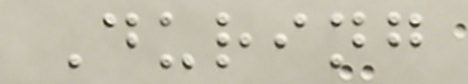During
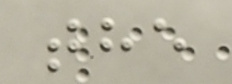the
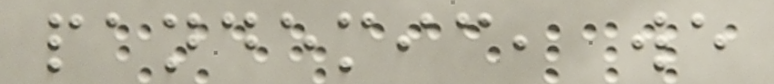pandemic, we
